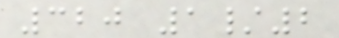320 1/2
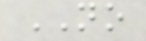NO
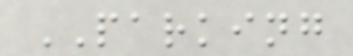PARKING
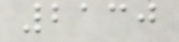2130
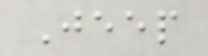Jeep
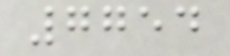7754
